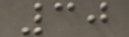30
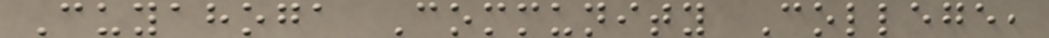Cuyahoga Community College,
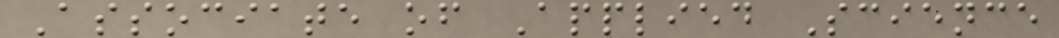Associate of Applied Science
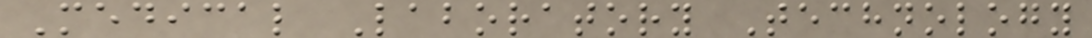Medical Laboratory Technology
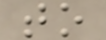to
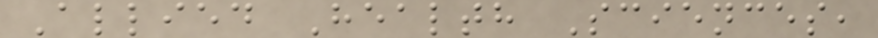Allied Health Sciences,
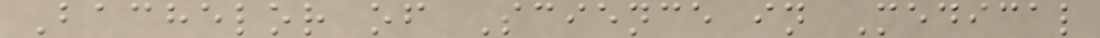Bachelor of Science in Medical
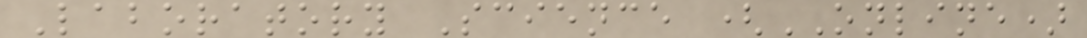Laboratory Science (ONLINE)
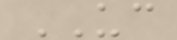UC
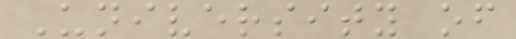University of
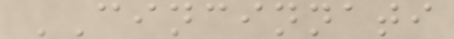CINCINNATI
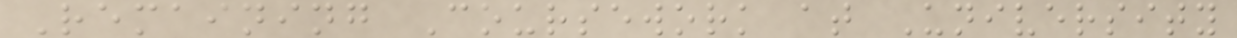Remaining Coursework at University
